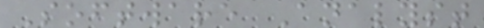Software Analyst
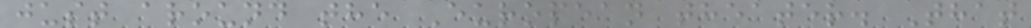just around the European theater. That
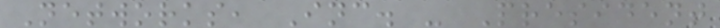Networks, Inc. - President
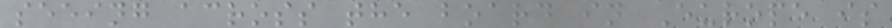seeing across the board in Europe is
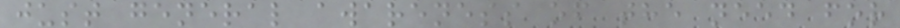just general awareness of the need for
